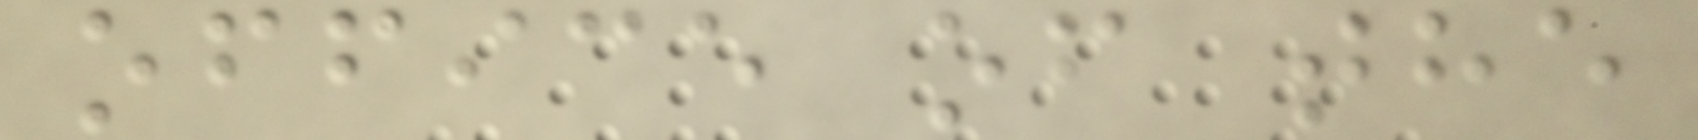office of the
